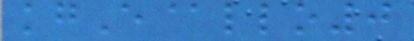kgE@llo0
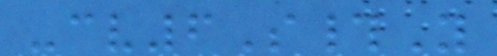-cv6S#Y
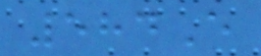584E
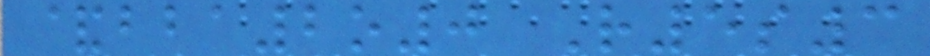&bba2o0 R5s3
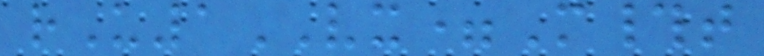rU1VX=M#t
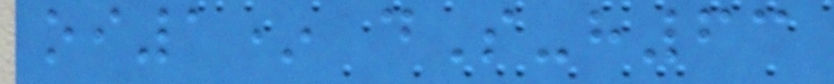oi1* dS-h63
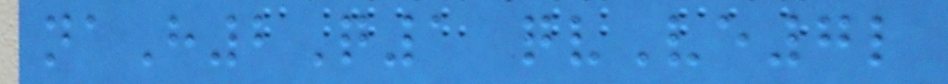naH2Q1 qvVe7l
